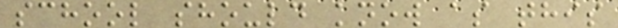school should know as this
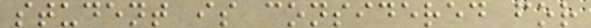student is considered for
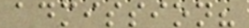admission?
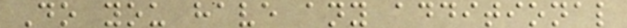Do you have any additional
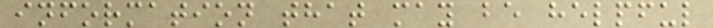information that may be helpful
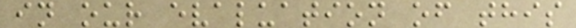in our evaluation of this
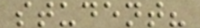student?
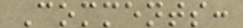Comments:
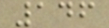146
